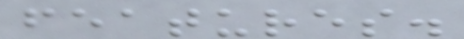features.
